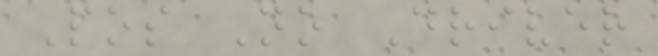Pos No Driver
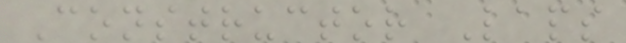Constructor Laps
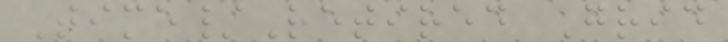Time/Retired Grid
